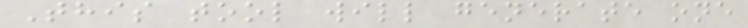This tool will generate one
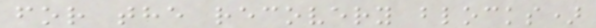for the recovery blocks)
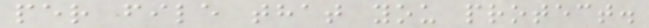per file that you protect.
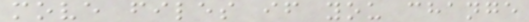move files if you change
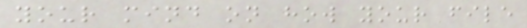your mind on how your file
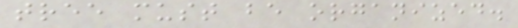tree must be organized.
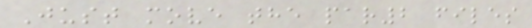Just move the par2 files
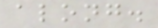along.
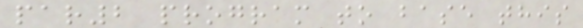par2 program to base this
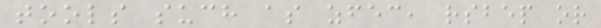tools such as zfec, rsbep or
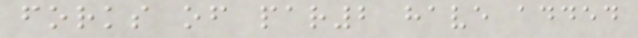forks of par2 have added
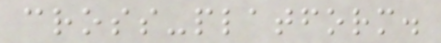cross-platform.
